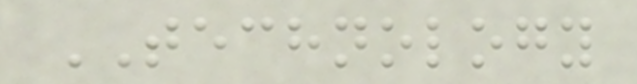TECHNOLOGY
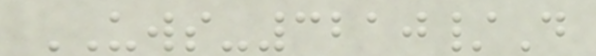UWS-3210/D
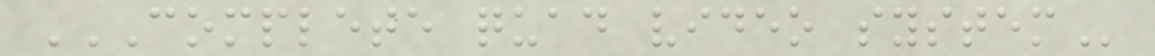COMPLETE QUAD VIDEO SYSTEM
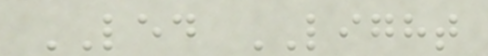LED LIGHT
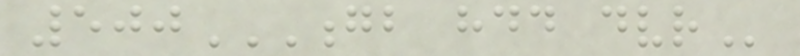500GB HDD DVR
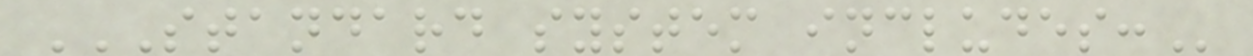STANDARD SYSTEM INCLUDES:
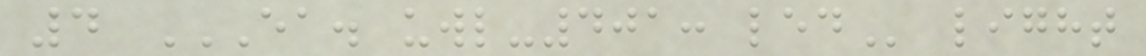4 EA. UWL-401: LED light
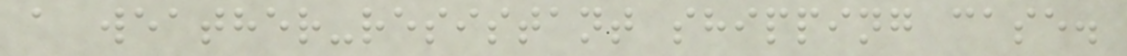a weather-resistant shipping case.
